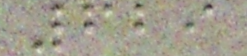629
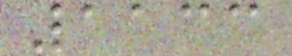1133
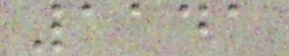1141
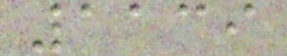1139
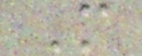M
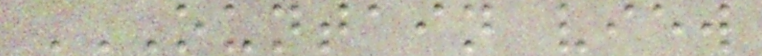OUNTAIN VIEW
